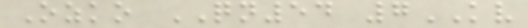Ozko QN54 7KV
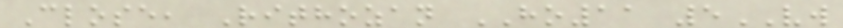Close, Rithozan HO11 5VW
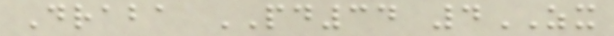Draba PD34 4ZX
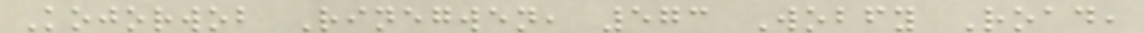Kojorwob Rinegwen, 573 Wobfy Road,
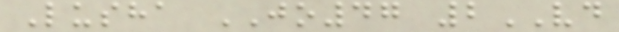Lusha JO47 2VD
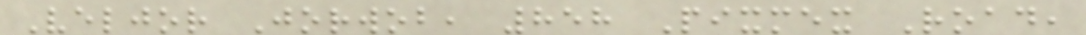Veljor Jorwob, 858 Pixmex Road,
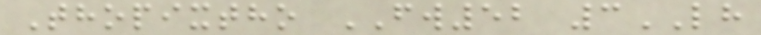Thopixtho FW52 3LH
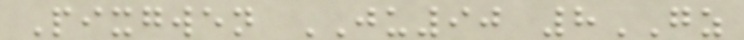Pixgwen JU90 8GZ
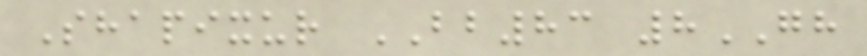Shapixur BB83 8GH
